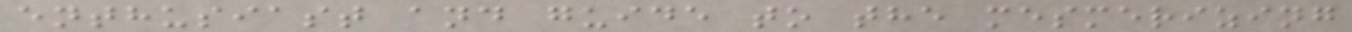enthusiast and guide to the mesmerizing
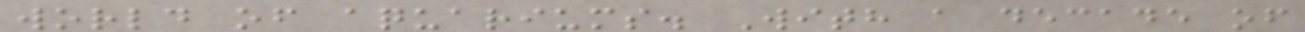world of aquariums. With a decade of
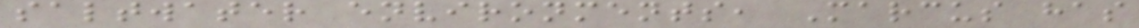saltwater environments, Marcus has
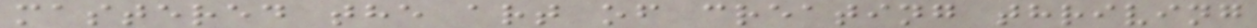mastered the art of creating thriving
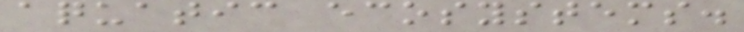aquatic ecosystems.
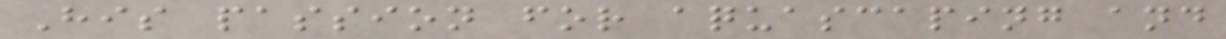His passion for aquascaping and
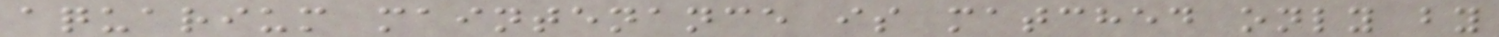aquarium maintenance is matched only by
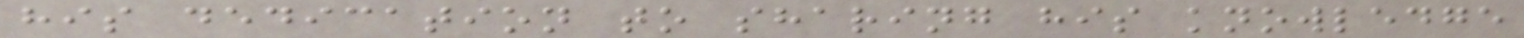his dedication to sharing his knowledge
